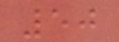50
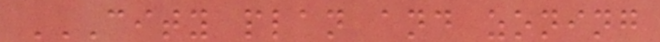CITY PLAN AND ZONING
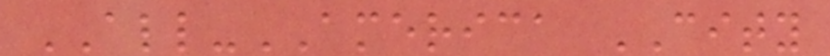ALL-AMERICA CITY
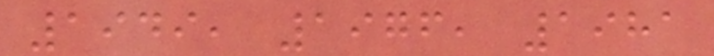1949, 1976, 1981
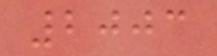2003
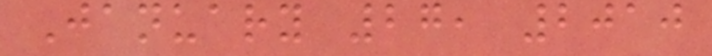January 27, 2010
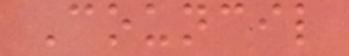Council
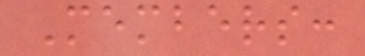Members:
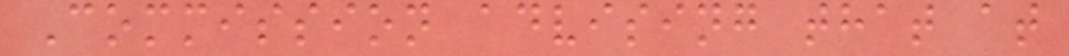Commission advising that at
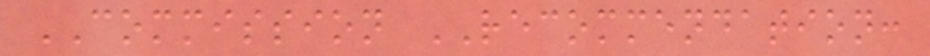COMMISSION RECOMMENDATION:
